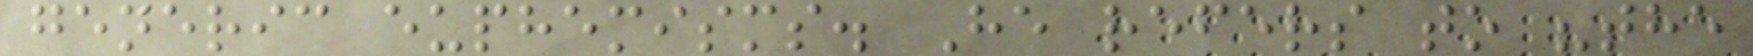generic euphemisms. He refers to "the
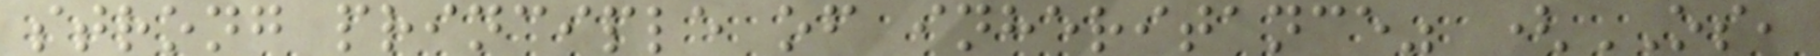strong principle of inheritance" (OS,
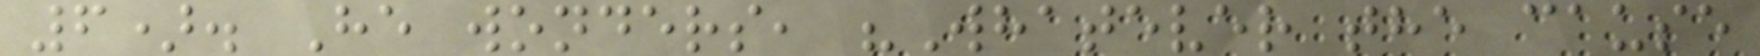6). He wonders, "Whatever the cause
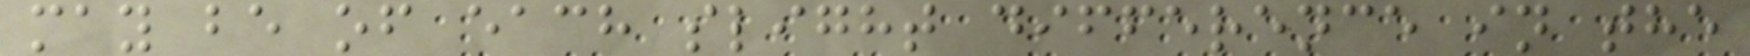may be of each slight difference in the
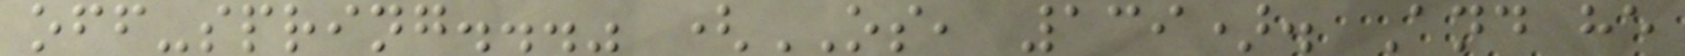off-spring..." (OS, 139). And he
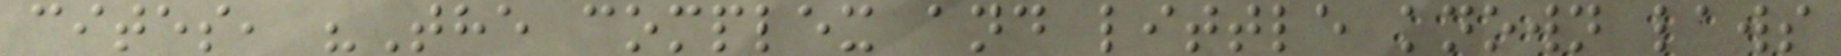cites, "The complex and little known laws
